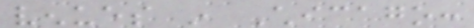venues in Chicago:
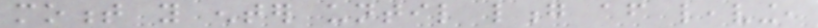moment you enter until long after leaving,
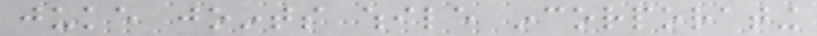juke joints while incorporating
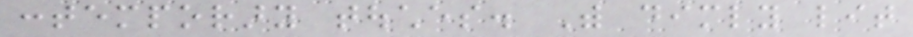contemporary touches. With dimly lit
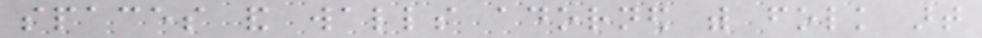spaces and walls adorned with folk art
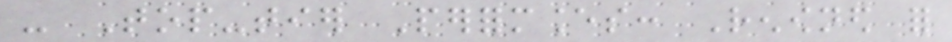- Top-tier Performances: Renowned for
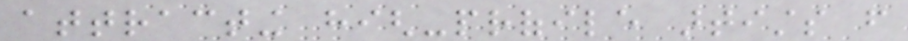attracting high-profile artists from
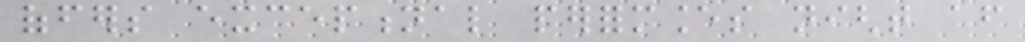offers exceptional performances night after
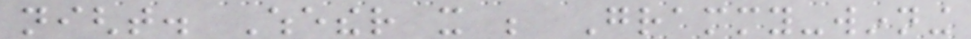night. Whether it be Grammy-winning
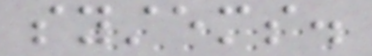systems.
